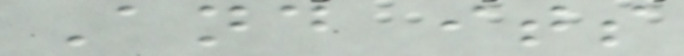And its
